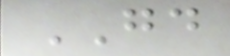GD
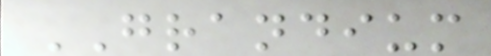GRANDIUM
